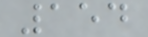154
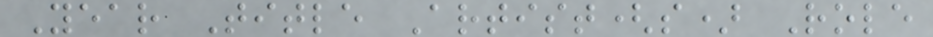Year Title Artist(s) Role
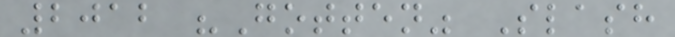2012 "Gotten" Slash
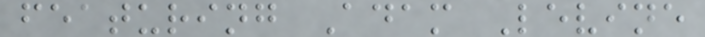featuring Adam Levine
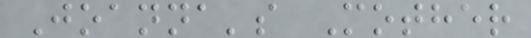Joanna's Mother
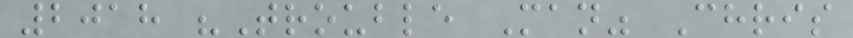2018 "Trouble Man" Chris
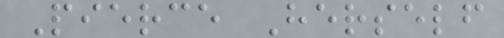Pierce Herself
